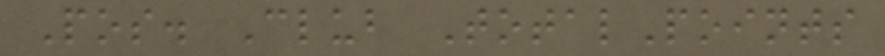Pos. Club TotalPoints
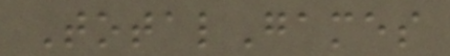TotalGames
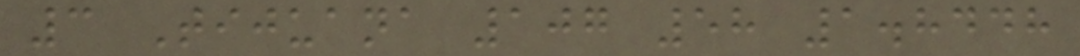3 Tijuana 107 58 1.8448
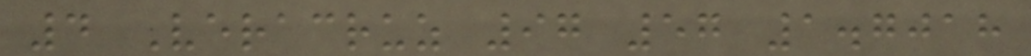4 Veracruz 97 57 1.7018
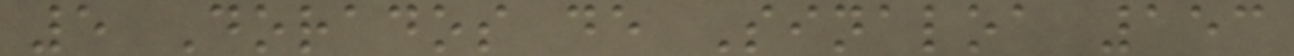5 Dorados de Sinaloa 153
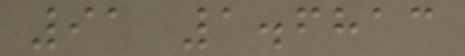91 1.6813
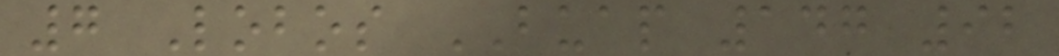7 Lobos BUAP 147 92
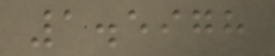1.5978
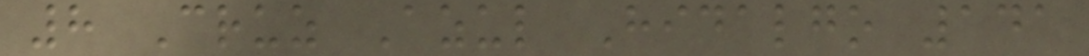8 Cruz Azul Hidalgo 141
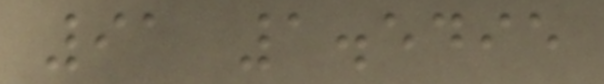91 1.5495
